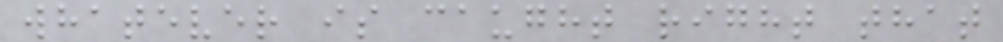whatever is caught right that
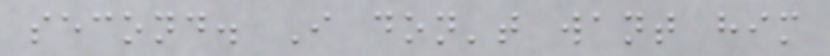second. I don't want him
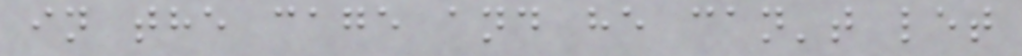in the cage and he can't let
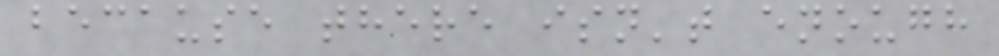because there isn't enough
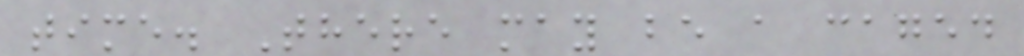time. There may be a caged
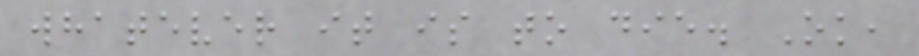whatever it is to die. Ok,
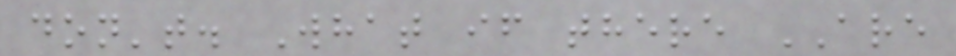don't. What if there ARE
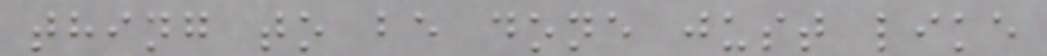thing to be done just like
